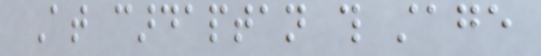At cardaptan this stage
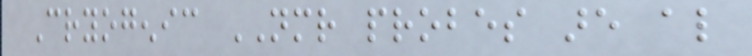Cryogenic NMR probes are also
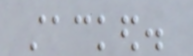stacked.
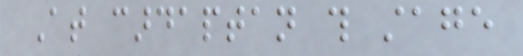At cardaptan this stage
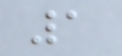1
